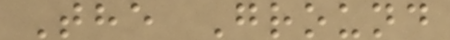The Ground
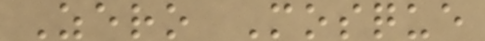Zero Mosque
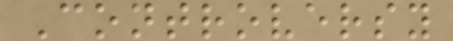Controversy
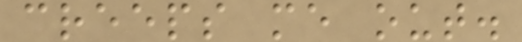creeps me out.
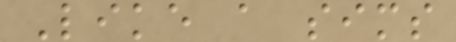Like a sims
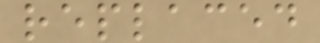replaced
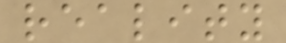reality
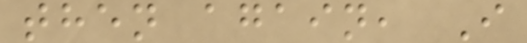then again, I
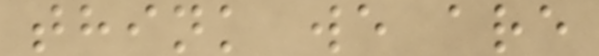think we are
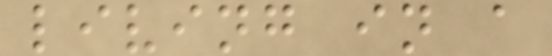living in a
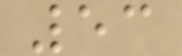53
